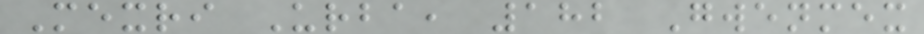Mexri Urba, 182 Gwenmex
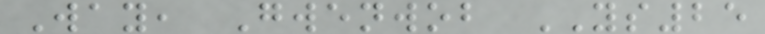Way, Gwenwob YS25
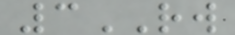3RW
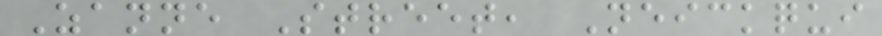Zanne Street, Neickqui
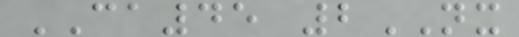CA45 2NX
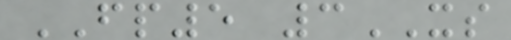FP5 3XS
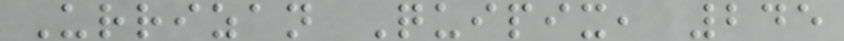Urrizan Quipix, 245
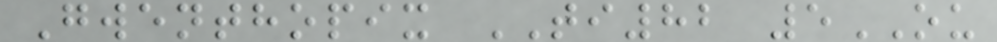Gwenthopix TI82 5OU
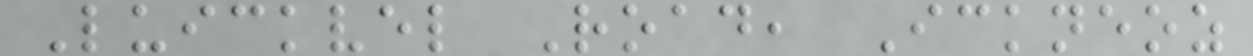Luickvel Road, Ickneoz
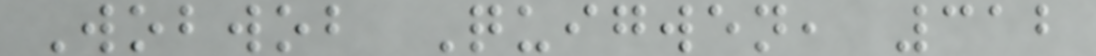Wobwob Quigwen, 312
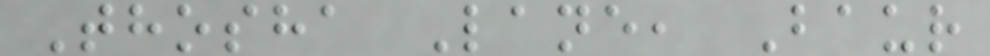Thosha Lane, Baur
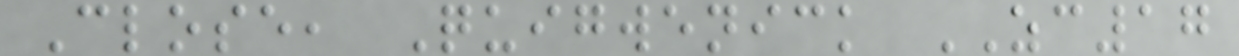Close, Quigwenick ZC17
